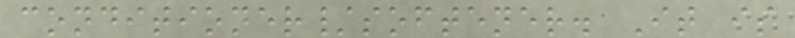conditioner/softener. It is
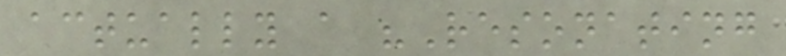actually a "Resonating
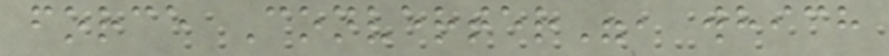force Converter", which
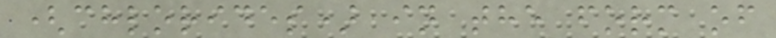(chlorides) in the form of
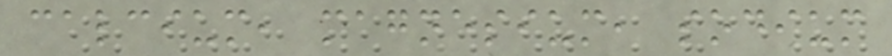calcium, magnesium, sodium
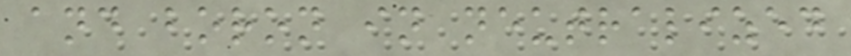and boron in neutralized
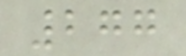277
